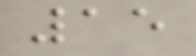15
